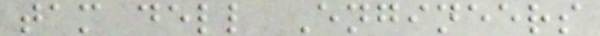tam dell Engineers
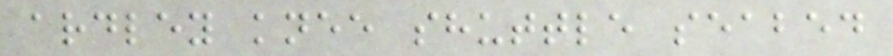ardley knee shuttle seabed
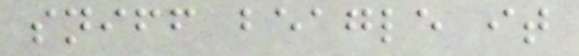sniff beagle it
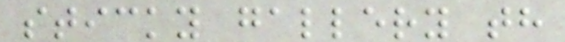sticky gallery th
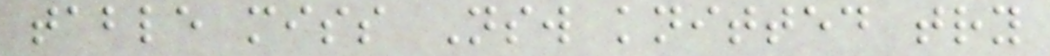table miss Nsw knitted try
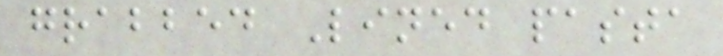grabbed Lined pasta
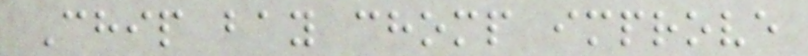Chip bay chomp improve
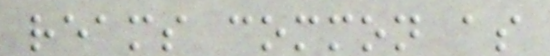reams common as
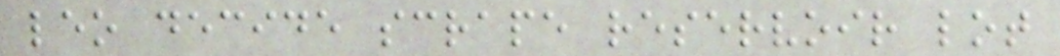leo decide scrape reservoir lot
